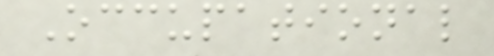Occupational
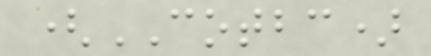(COTBC)
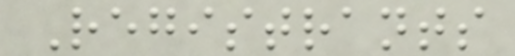Registrants
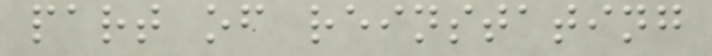part of reinstating
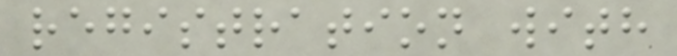registration with
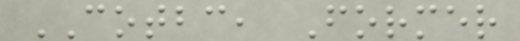COTBC, Former
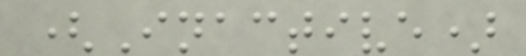(Inactive)
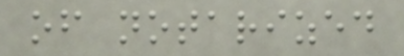of notarized
